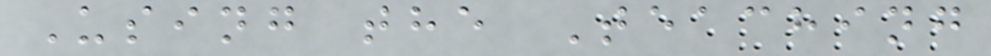Using the Teaching
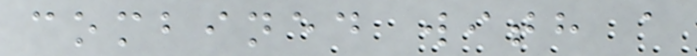combined with a
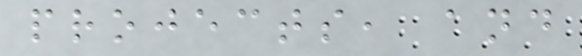projects, and
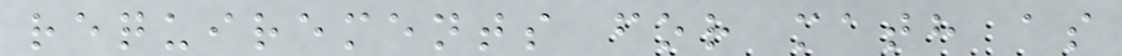requirements for math as
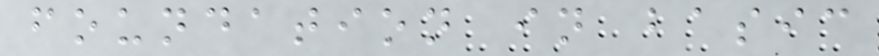foundation in basic
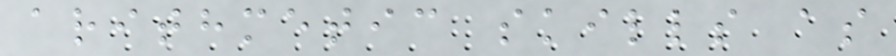arithmetic skills as
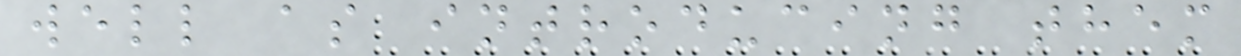well as introducing them
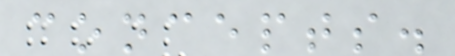concepts.
